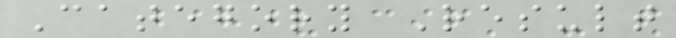Category Result
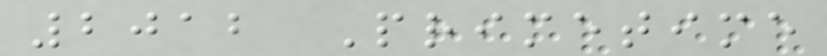2012 Primetime
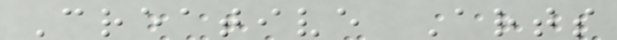Creative Arts
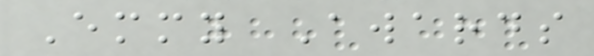Emmy Awards
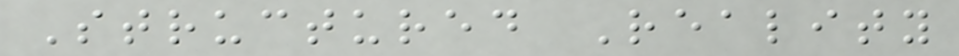Structured Reality
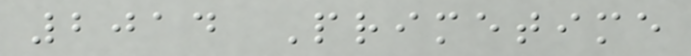2014 Primetime
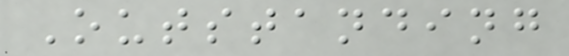Outstanding
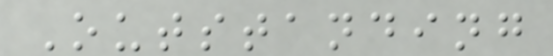Outstanding
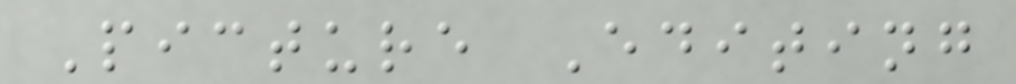Picture Editing
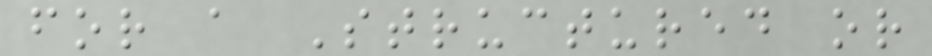for a Structured or
